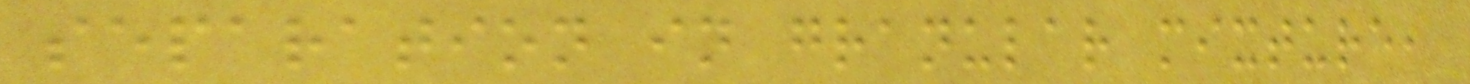separation in granular mixture,
